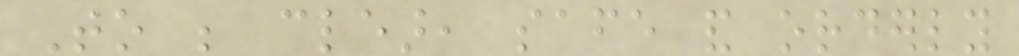To be clear, safe and orderly
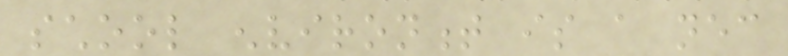school environment is a necessary
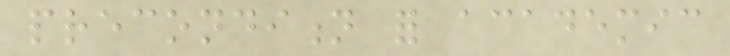precondition for academic
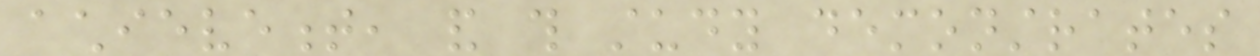achievement, and this study demonstrates
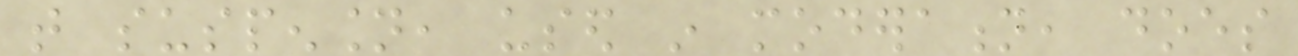that suspension, used in moderation, does
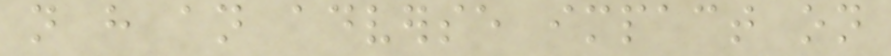not have an adverse impact on
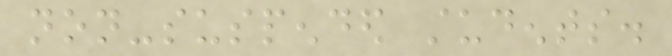non-suspended students.
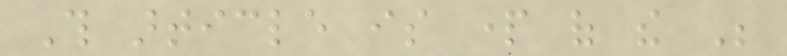This article is part of the Be
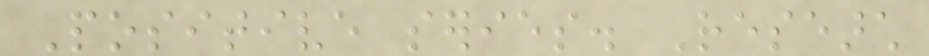Positive series. Research
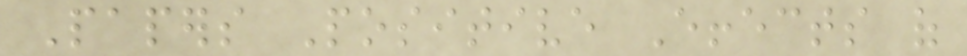Papers Positive Effects of
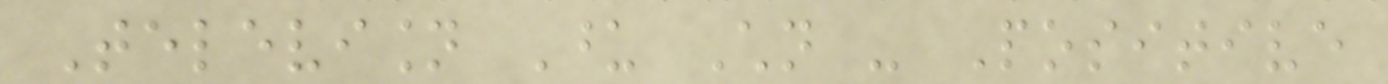Television Upon Children - Positive
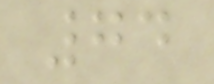74
